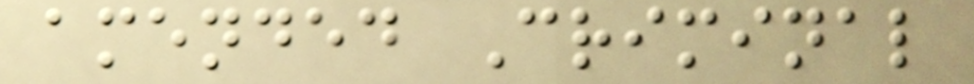amended Criminal
